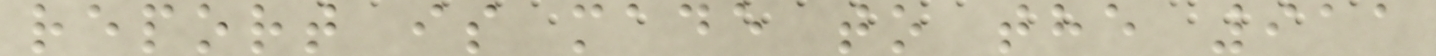report is made to the 911
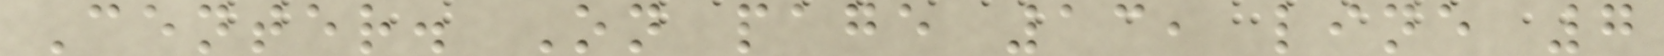Center. On page 13, line 7
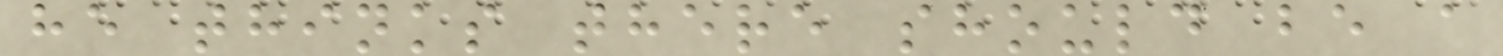he thinks there should be a
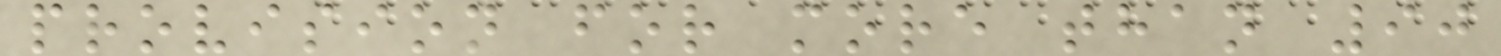provision for more than 90
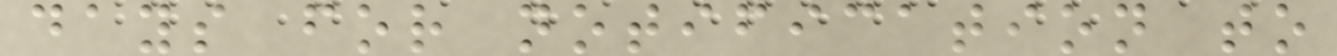days for notification to
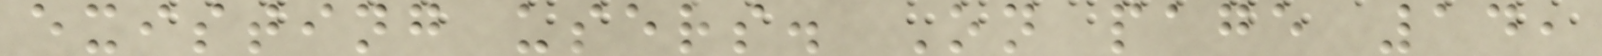existing users. On page 14,
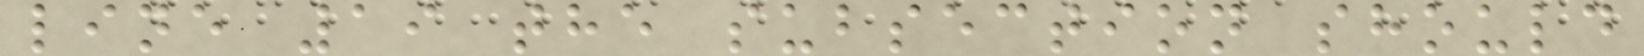line 19 the subsection should
